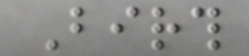Birth
